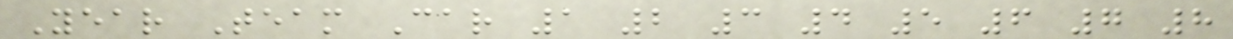Year Team Car 1 2 3 4 5 6 7 8
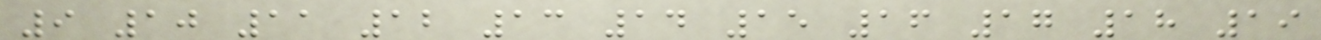9 10 11 12 13 14 15 16 17 18 19
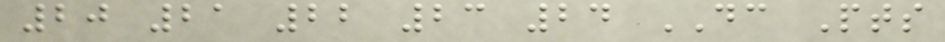20 21 22 23 24 DC Pts
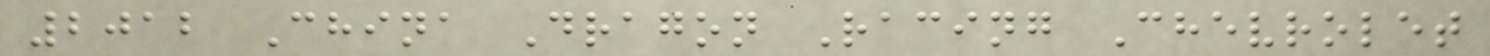2012 China Dragon Racing Chevrolet
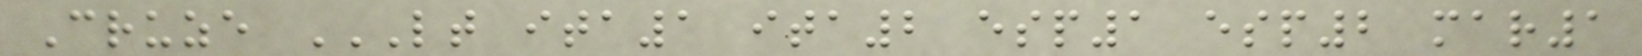Cruze LT ITA1 ITA2 ESP1 ESP2 MAR1
